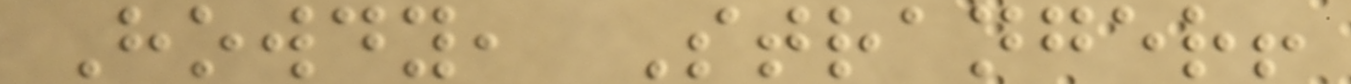Howdy, Stranger!
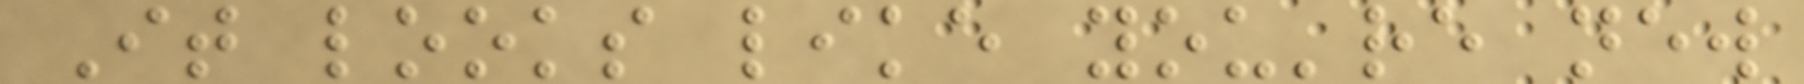It looks like you're new
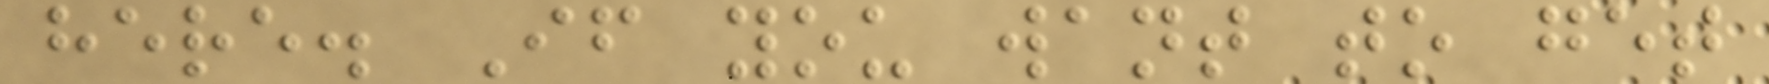here. If you want to get
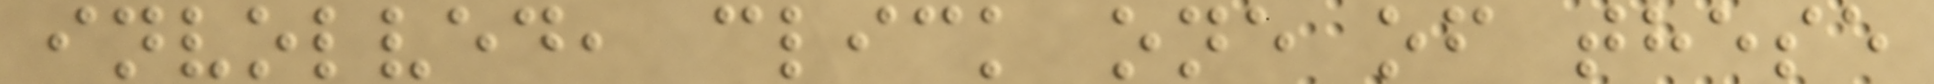involved, click one of these
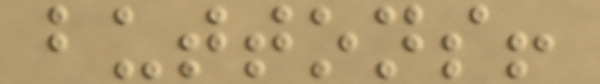buttons!
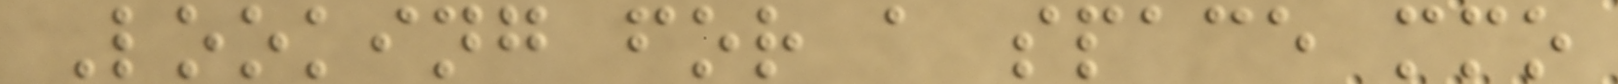Looking for a space mmo
